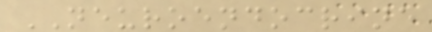NEUROENDOCRINE
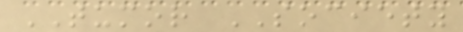TUMOR SOCIETY
